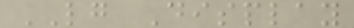LG Display
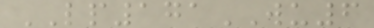LP171WU6
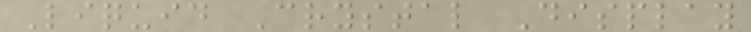Liquid Crystal Display
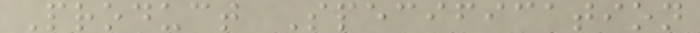Product Specification
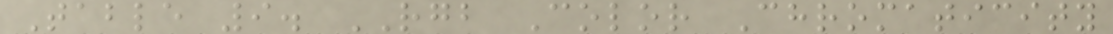Table 9. RGB Color Chromaticity
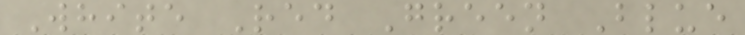White Red Green Blue
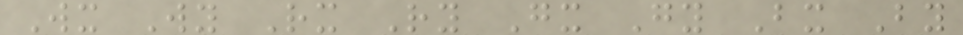Wx Wy Rx Ry Gx Gy Bx By
